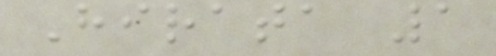Hirata 1
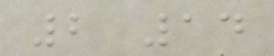2 14
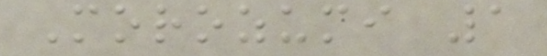Morozumi 1
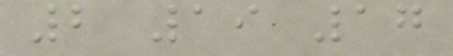2 19 17
